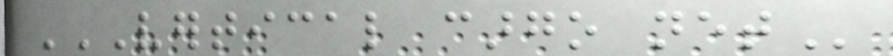VERTICAL CARGO NET
